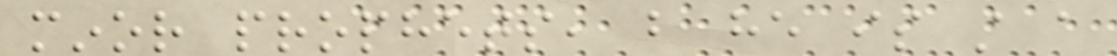minor prophets, but he is still a
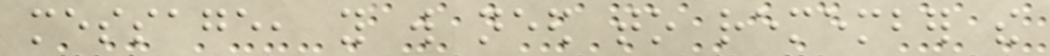message, you will need to remember the
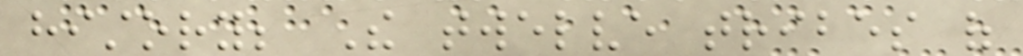history; The twelve tribes of
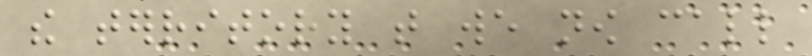the territory that we now call
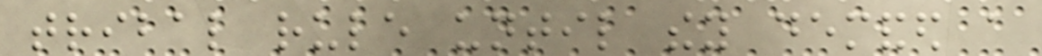tribal rule until they demanded a
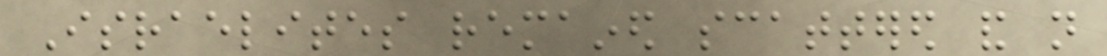Israelites remained scattered and not
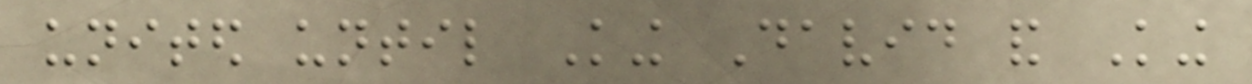united until King David and King
